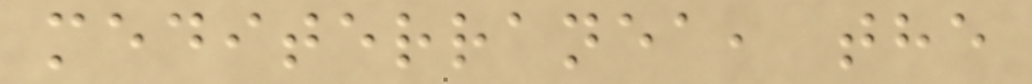mediterranea, the
